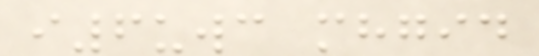i6uwc mhgid
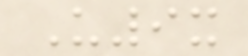U9x
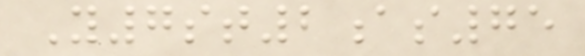Y7st2as75
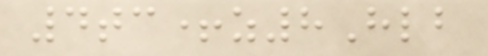4tc+z8Hlb
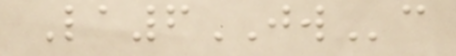La6JWc
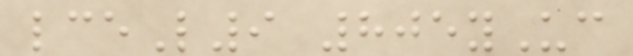lceL9 805yUc
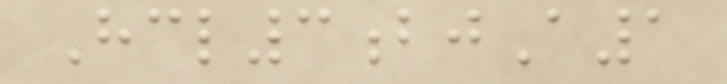Hcl3bjA1
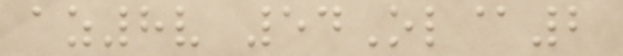az8v 54Ol@2
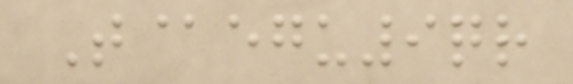T@egu9qr
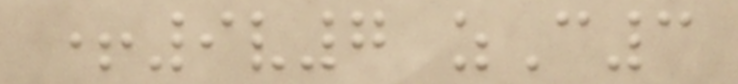+9v7 zC3
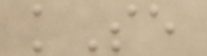kSe
